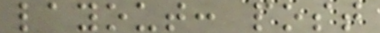layout: post
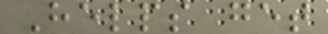Helps get
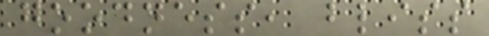goodness, bliss
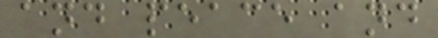and peace and
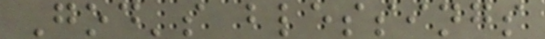God's blessings
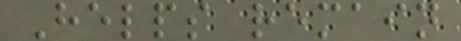Helps remain
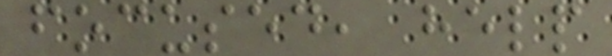focused, help
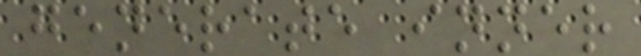generate inner
